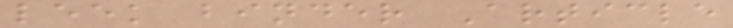leek binder Article
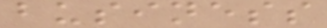business
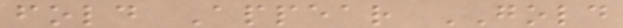fold Appear GOLD
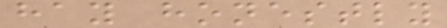hay honestly
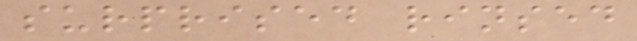surprised rinsed
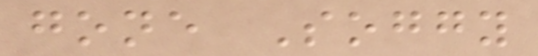gone Soggy
